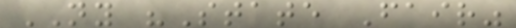NY "State Fair"
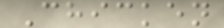Chicken
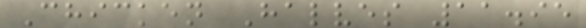Chicken Halves 11.95
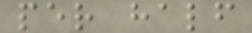per half
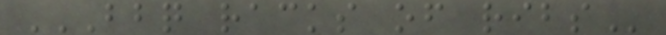BBQ RACKS OF RIBS
